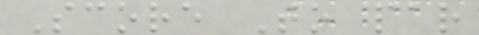Score To par
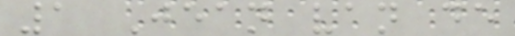1 Jean van de
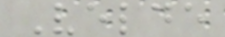Velde
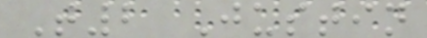T2 Justin
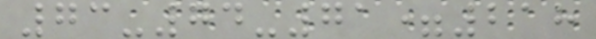73-74-71=218
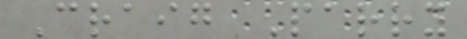Craig Parry
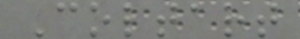Coltart
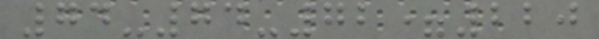74-74-72=220
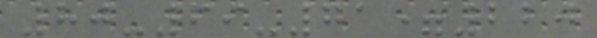80-69-71=220
